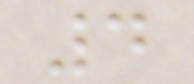4
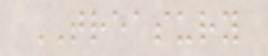TREASURY
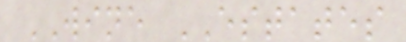WINE ESTATES
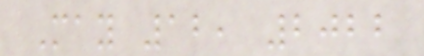May 12, 2022
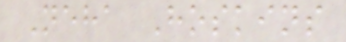Neha Hoskins
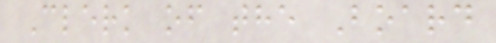Clerk of the Board
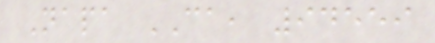Napa CA, 94559
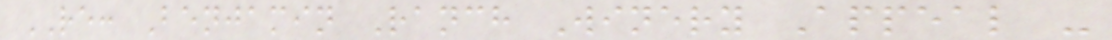RE: Benjamin Ranch Winery Appeal -
